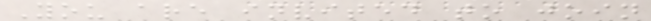You are invited to join
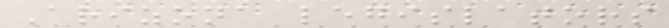Arizona legislators
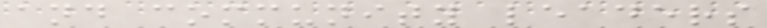and community leaders
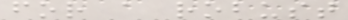for a robust
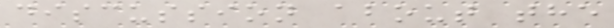discussion about the
